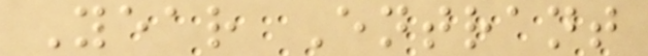Year Entrant
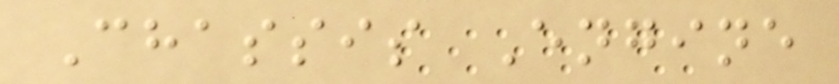Chassis Engine
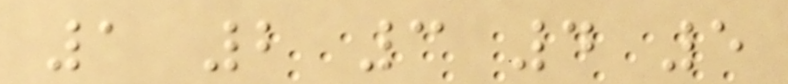1 2 3 4 5
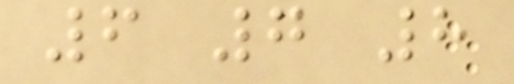6 7 8
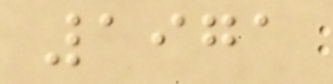1971
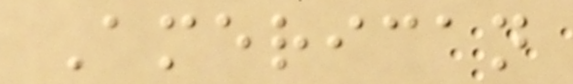American
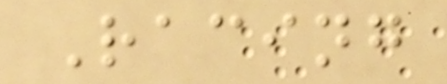Racing
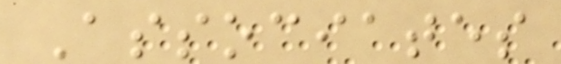Associates
